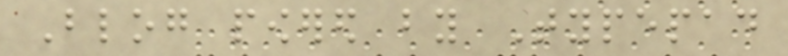Blog powered by Typepad
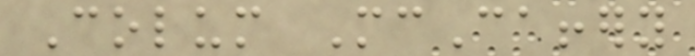Colum McCaffery
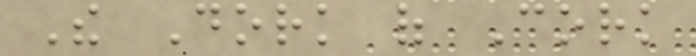The Dork of Cork
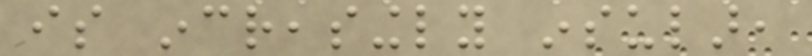is increasingly insular,
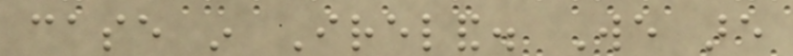case in Ireland. We are
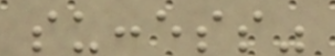success"
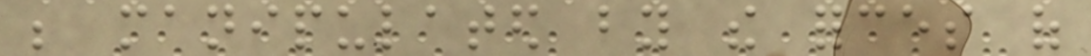be manipulated by the forces of
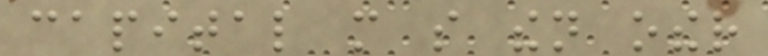capital more so then other
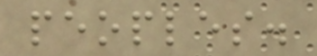peoples.
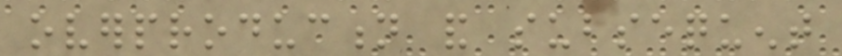overproduction and subsequent
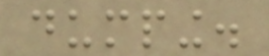dumping.
